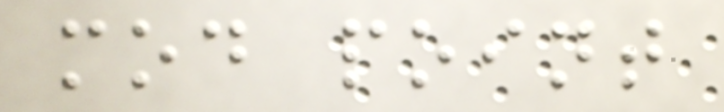mod point
